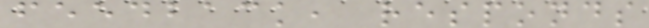feedback, responds
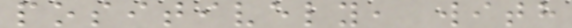positively, with
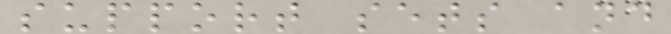support sets and
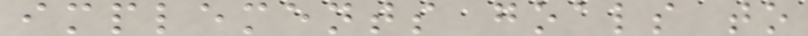implements goals to
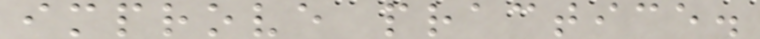improve practice.
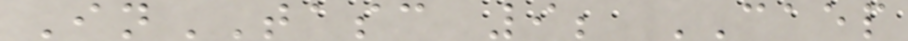InTASC 9; CAEP
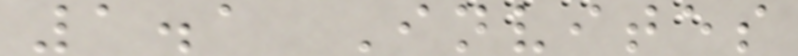1.1 Invites
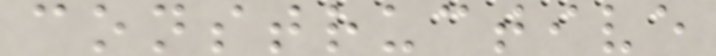constructive
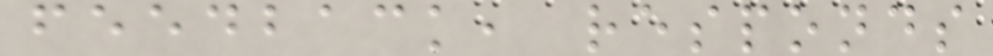feedback, responds
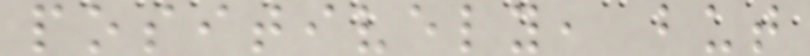positively, but
